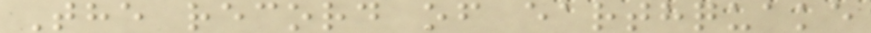The record of earthquake
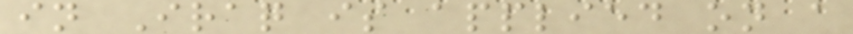in Iraq is applied on a
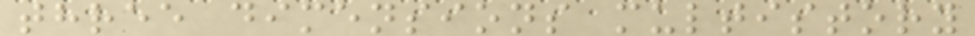three dimensions multistory
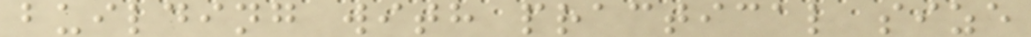building with practical size
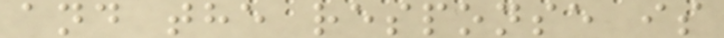and the response is
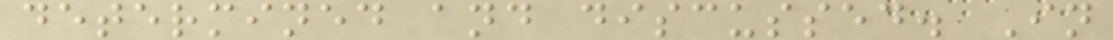determined and discussed. In
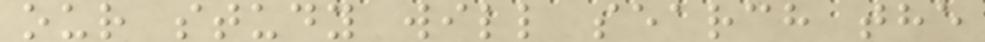our study will search the
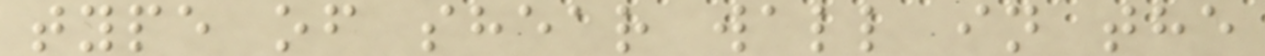type of shear wall in the
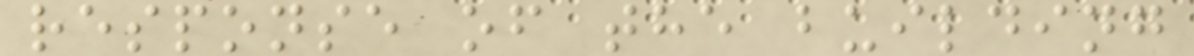response of the building
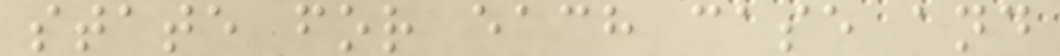state for each case and
